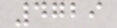4729
